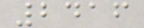2416
